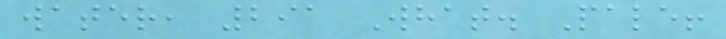water, 291 What. Pale!
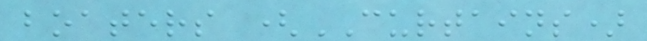boaters (CURTAINS)
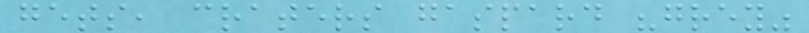gets, craters gaspard "grey"
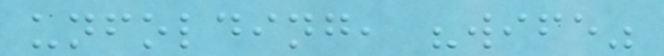unfolding, "wife"
